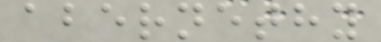abernethy
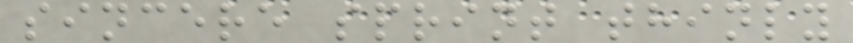sincere sprint thinly
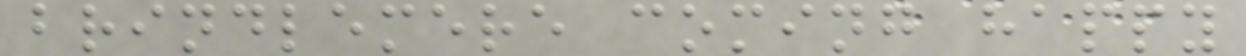brindlemere coming happy
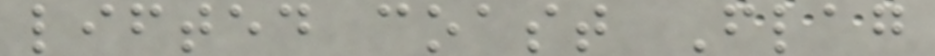lifted coast Flag
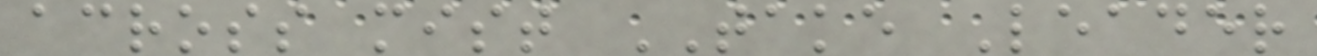across mist TAKE Leader
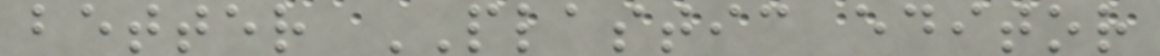better PLASTIC editor
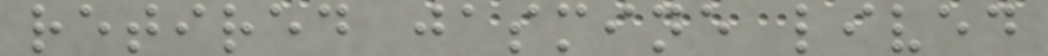retired jasmine lived
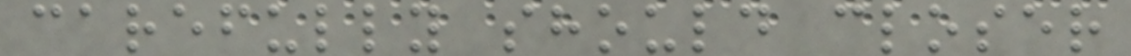carefully should closer
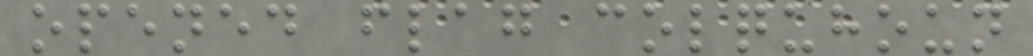opened flag colquhoun
